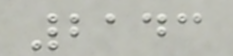2143
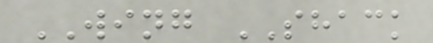WING SHACK
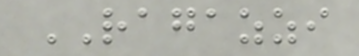RAGAZZI
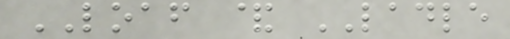LOAF & LADLE
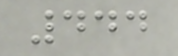444
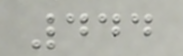444
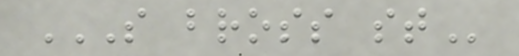S BROSS ST
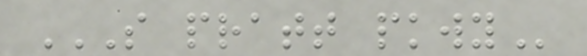S PRATT PKWY
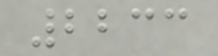2233
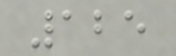125
